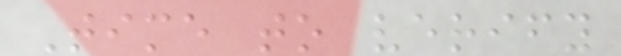Time to verify
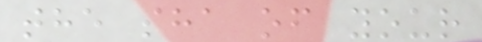the sha of your
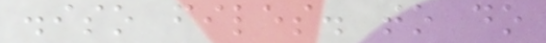.iso files. to do
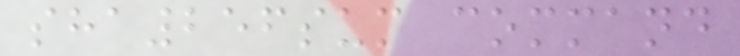sha256sum command
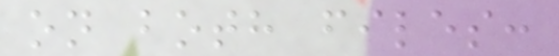on both files:
